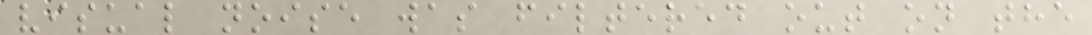visual noise was filtered out on the
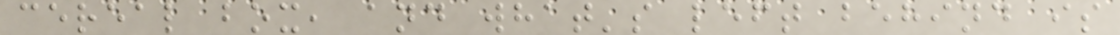cereal box, and what's left behind is
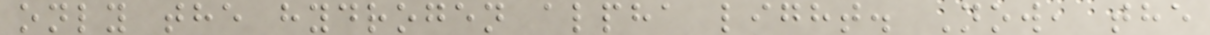only the hydrogen alpha light. Now, the
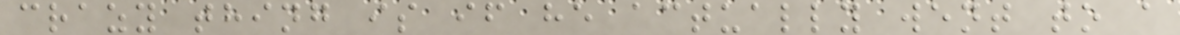crazy thing is if he actually went to a
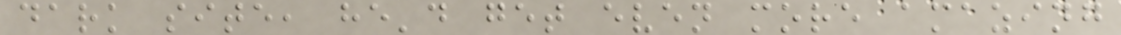dark site, he'd get even more amazing
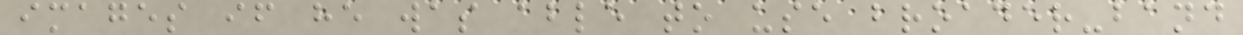images if he was able to use broader-band
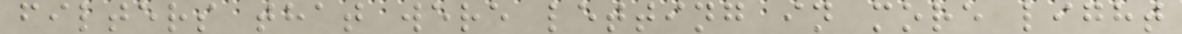filters that were letting in more light
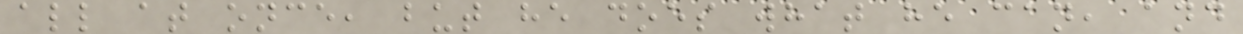all at once, but he does what he can, and
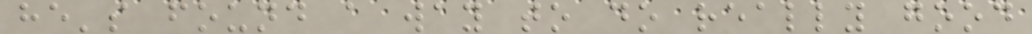he's found a way to do really good
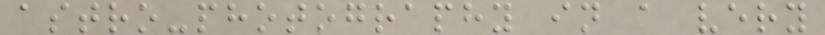astro-photography in a very
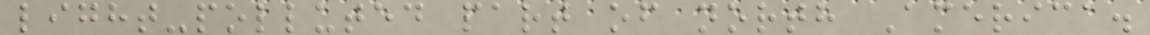light-polluted part of north America.
